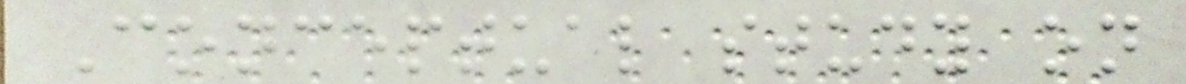Conceptual study on
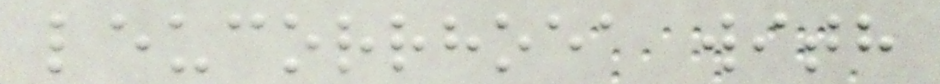leucorrhoea with
